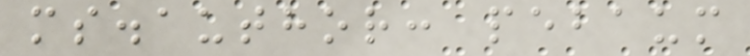ms.author: pebaum
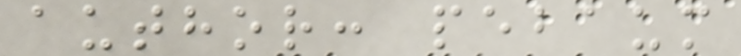author: pebaum
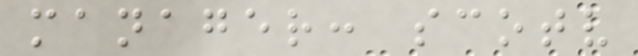manager: scotv
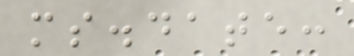ms.date:
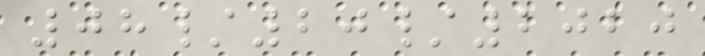08/20/2020
